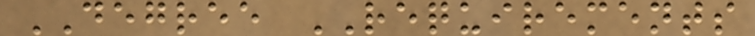DEGREE REQUIREMENTS
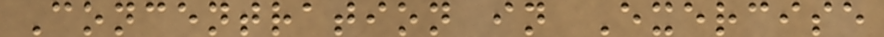Concentration in Exercise
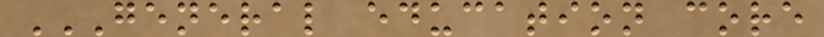GENERAL EDUCATION CORE
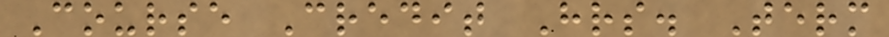Course Credit Hrs. Term
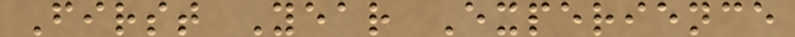First Year Experience
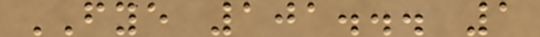FYE 101... 1
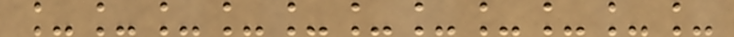___________
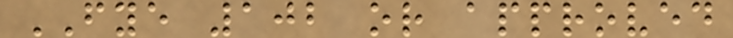FYE 102 or approved
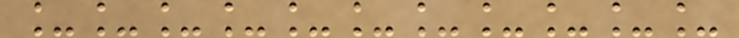___________
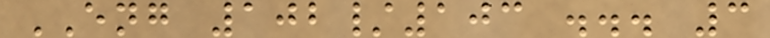ENG 102/103 ... 3
